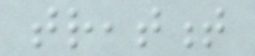treatment
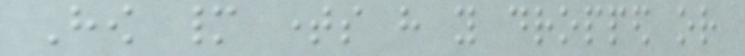How many times have you dropped or
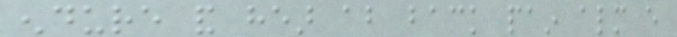endure and hear about back pain almost every
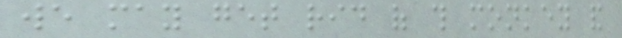we may get rid of this monkey and
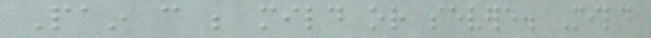Pain can be mild or severe. Mild
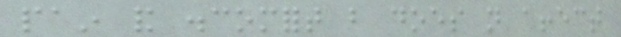pain and discomfort but does not affect
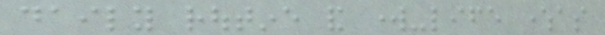daily routine and work-life whereas
